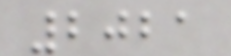2021
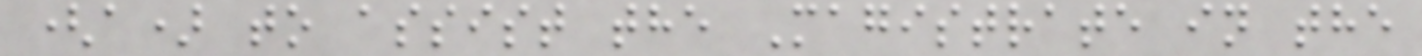(a) to assist the Magistrate in the
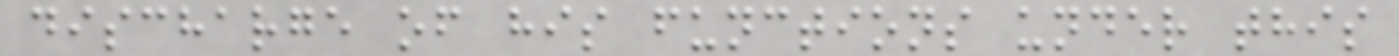discharge of his functions under this
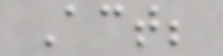Act;
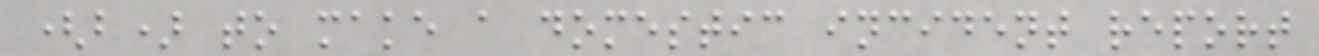(b) to make a domestic incident report
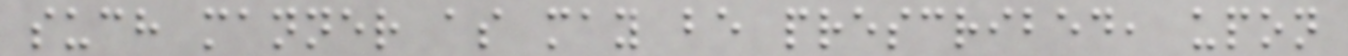such manner as may be prescribed, upon
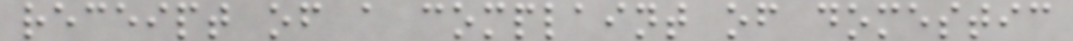receipt of a complaint of domestic
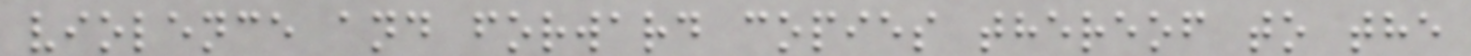violence and forward copies thereof to the
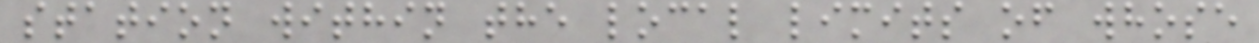station within the local limits of whose
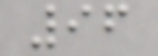96
